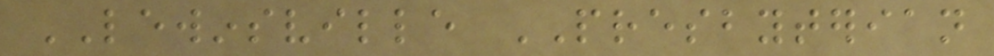LEWINSVILLE PRESBYTERIAN
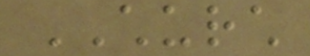CHURCH
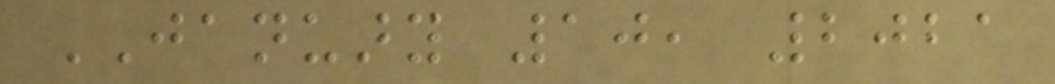JANUARY 10, 2021
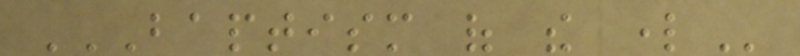BAPTISM OF THE LORD
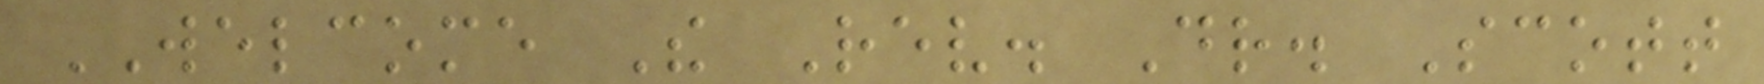WELCOME The Rev. Dr. Scott
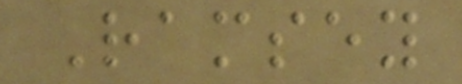Ramsey
